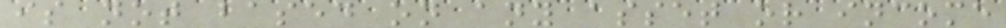is not based on any asset or income
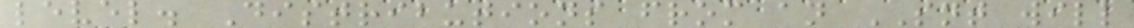level. Distributions from an SNT will
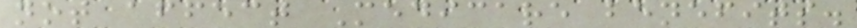not affect Medicare benefits.
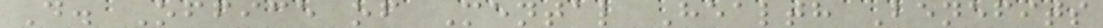D. Office of Mental Health Benefits
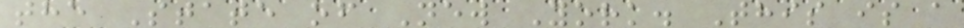the State of New York. This is a
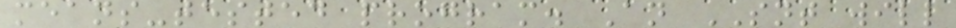means-tested program. An SNT will
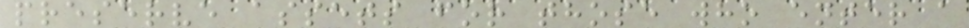preserve assets for those who enter a
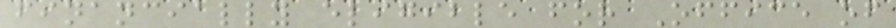financially eligible for Office of
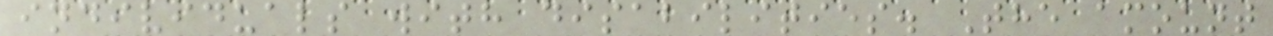individuals with disabilities. The amount
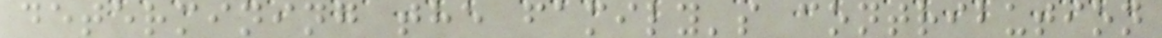determining the family's contribution
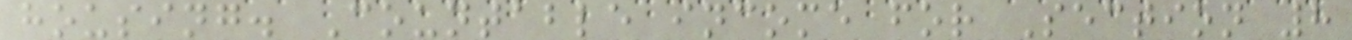housing. Countable income for Section 8
